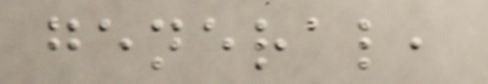general,
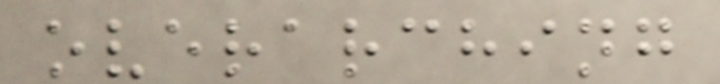overarching
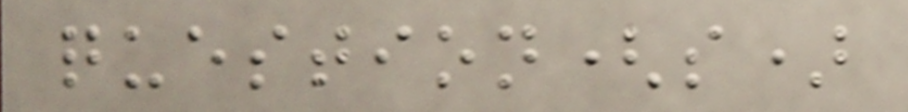question(s)
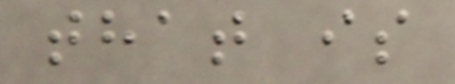that is
